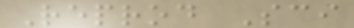Reprod Sci
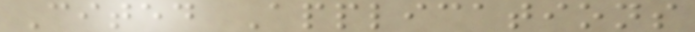Cited Applications
